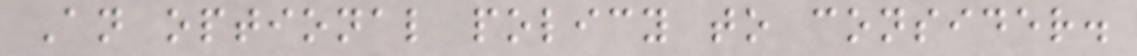An optional policy to consider.
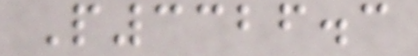P3326.3
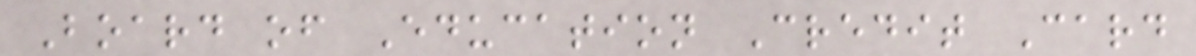Board of Education Credit Card
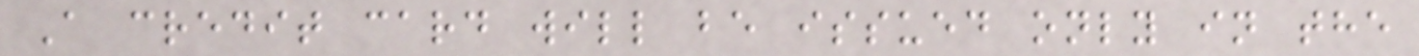A credit card will be issued only in the
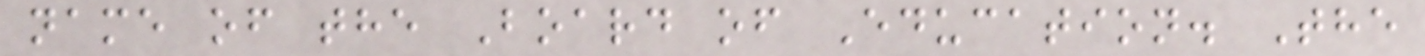name of the Board of Education. The
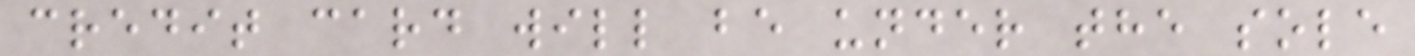credit card will be under the sole
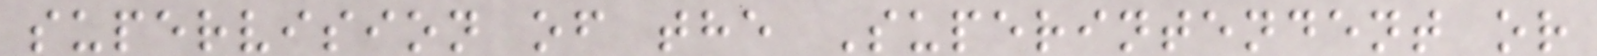supervision of the Superintendent or
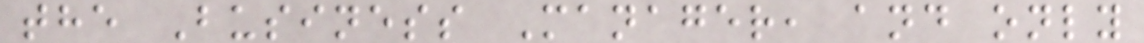the Business Manager, and only
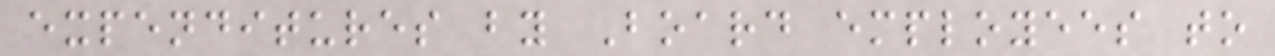expenditures by Board employees to
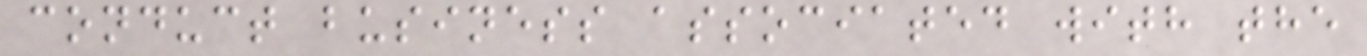conduct business associated with the
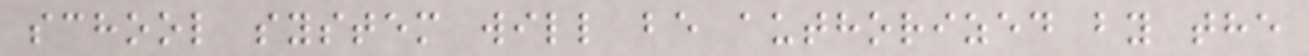school system will be authorized by the
